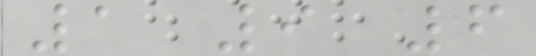1 9 6
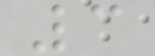3
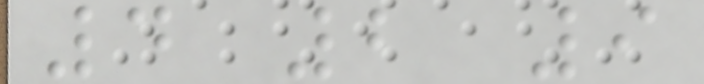4 2 9
